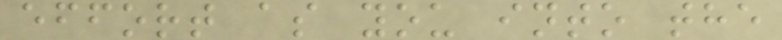effort as you into the
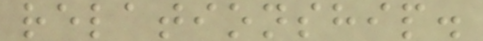relationship.
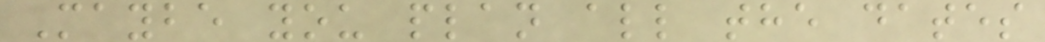Maybe you plan all the dates
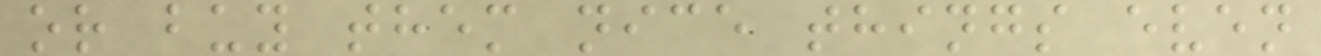or buy them nice things even
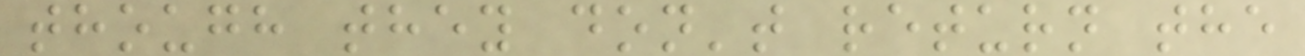though they don't return the
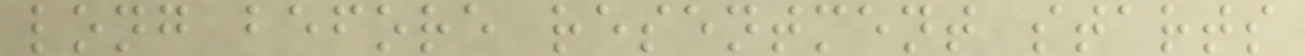long before resentment starts
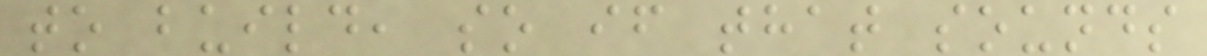to build, so if that sounds
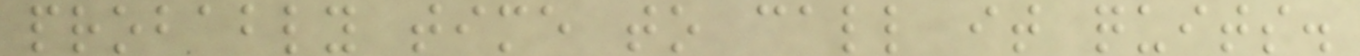probably time to call it quits.
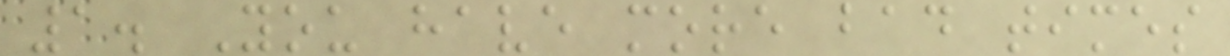1. You have more bad times
